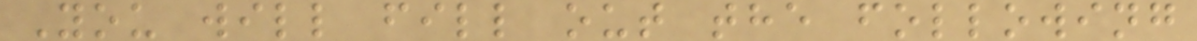You will fill out the following
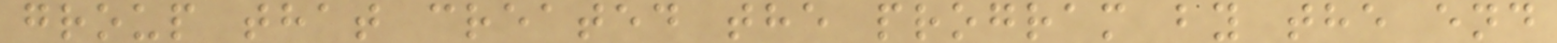group that created the program by the end
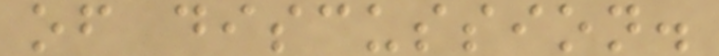of discussion.
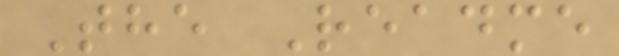The Readme
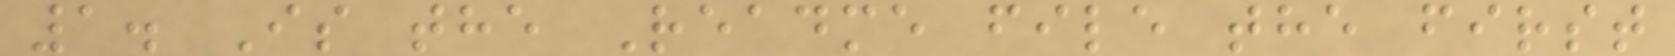1. Is the Readme file the first
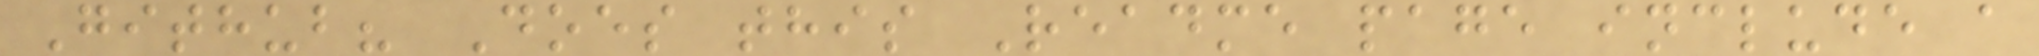Github? Does this Readme page include a
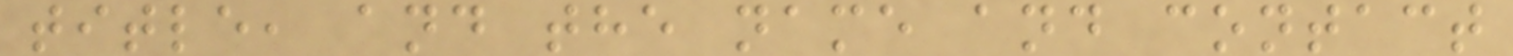title, and the name and contact
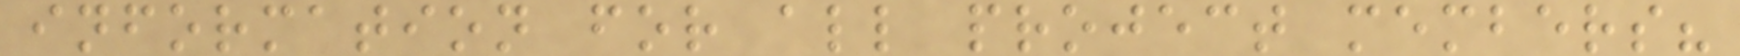information for all project members?
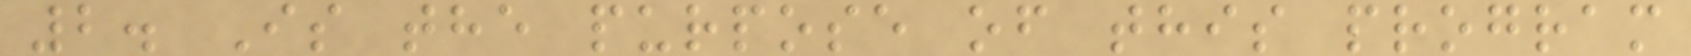2. Is the purpose of this program
